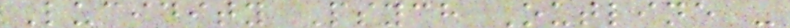Lucidity Psych Outline -
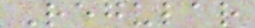Regular
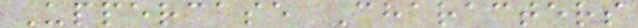Uppercase Characters
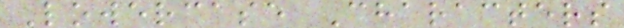Lowercase Characters
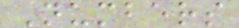Numbers
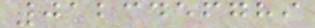0123456789
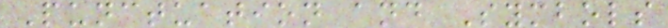Punctuation and Symbols
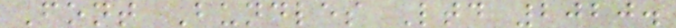Font Bundles Ltd 2020.
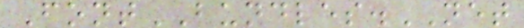FontBUNDLES.NET
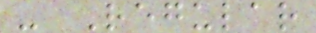- Regular
